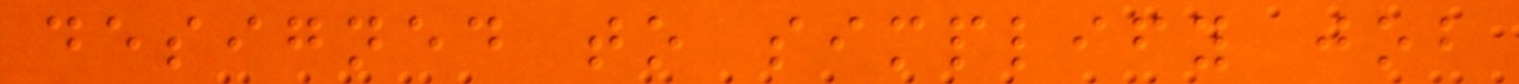designed to simplify job
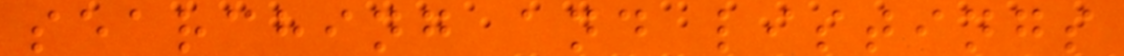searching and listings
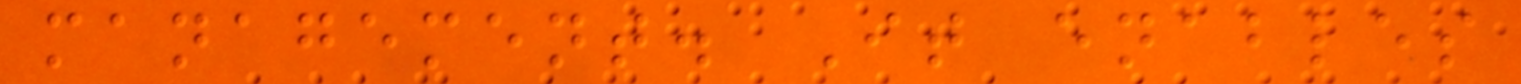management. It enables
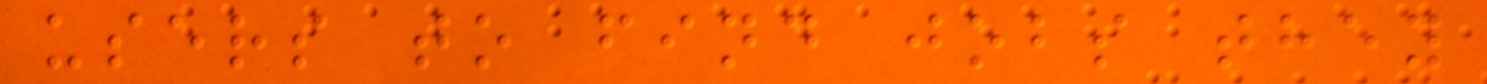users to find jobs they
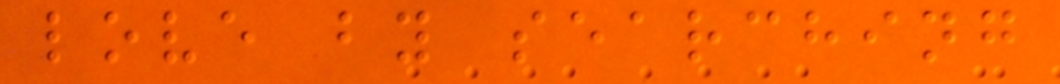love by searching
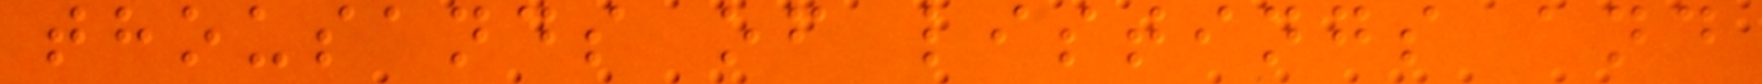thousands of listings and
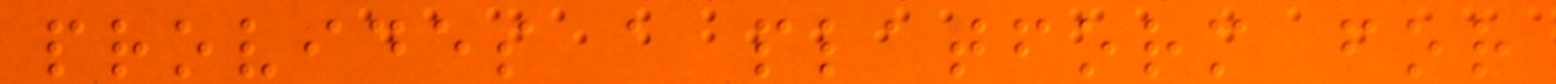provides a platform for
